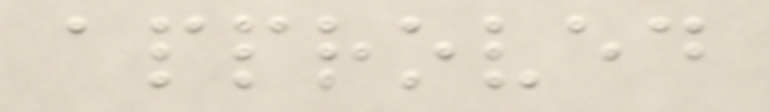approved
